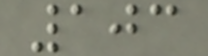103
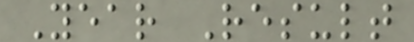Year Result
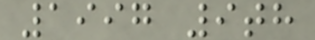1997 9th
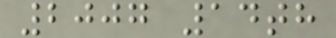2007 14th
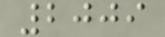2009
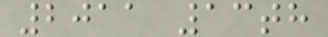2011 13th
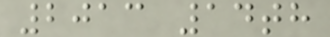2013 14th
